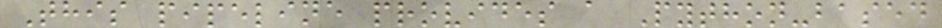This pipeline provides a Python-based
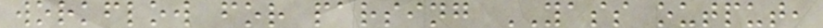workflow for parsing YASS output,
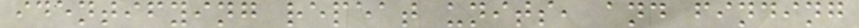identifying repeat units, and finding
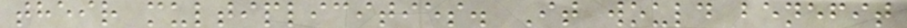their multiplicities. It would benefit
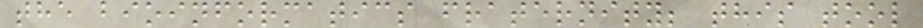the bioinformatics fraternity; this tool
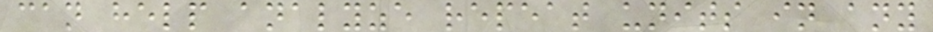can help analyze repeat units in any
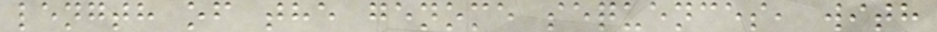length of the genome sequences, with
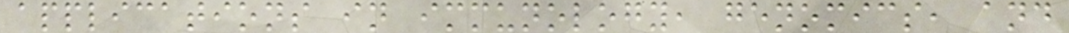applications in immunology, genomics, and
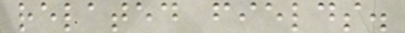related fields.
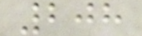208
